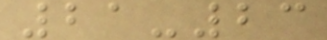21-23
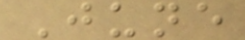June
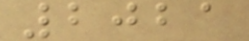2021
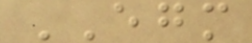EGM
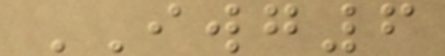IWG6
